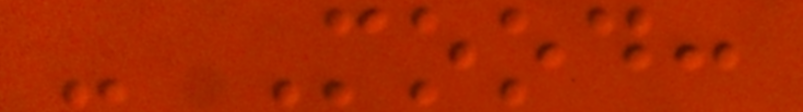- Mood:
